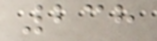238
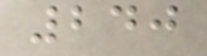240
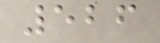526
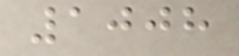1008
